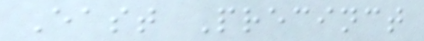East Precinct
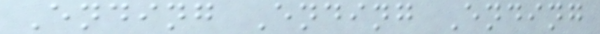Ending Ending Ending
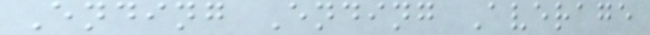Ending Ending Average
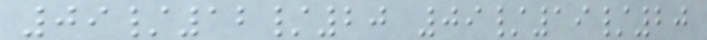09/12/20 09/19/20
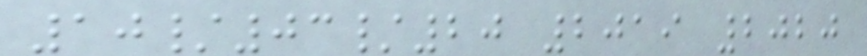10/03/20 2019 2020
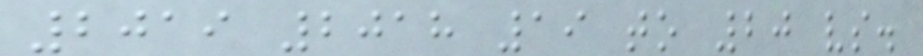2019 2018 19 to 20 vs.
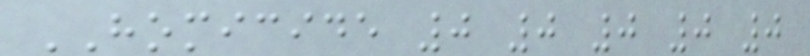HOMICIDE 0 0 0 0 0
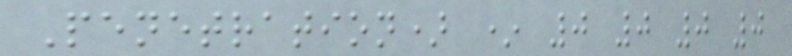Penetration) * 0 0 0 0
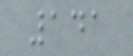141
